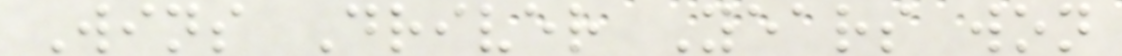Wins Driver Years won
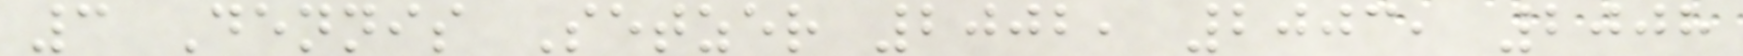3 Dennis Setzer 2002, 2003, 2008
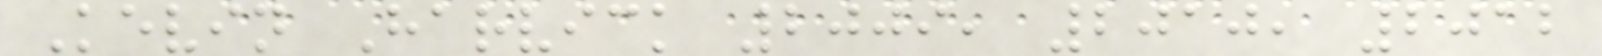Kevin Harvick 2009, 2010, 2012
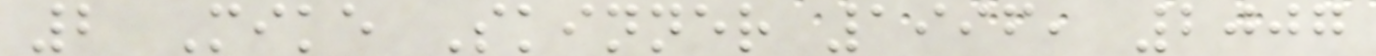2 Mike Skinner 1996, 2007
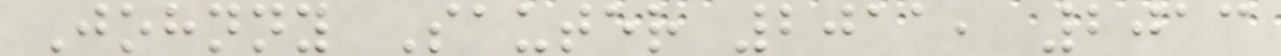Johnny Sauter 2011, 2013
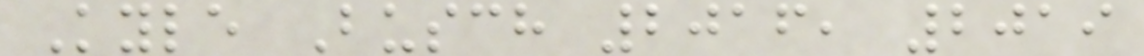Kyle Busch 2016, 2019
